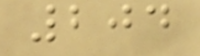204
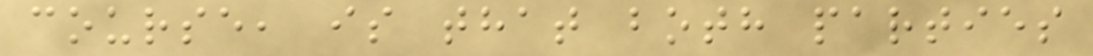course, is that both parties
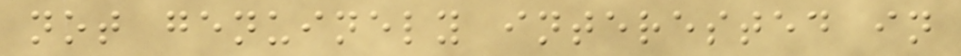not genuinely interested in
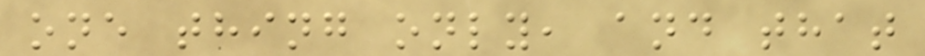one thing only, and that
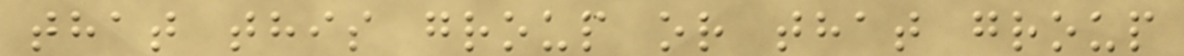that this group or that group
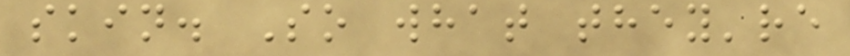skin. So what they're
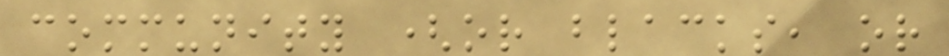community (or blacks, or
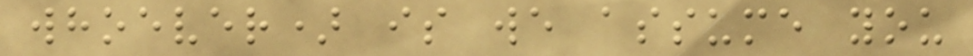whoever) is we assume you
